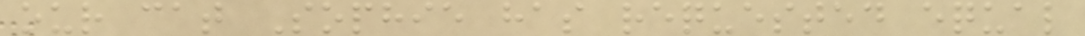our cat Sophie has requested equal
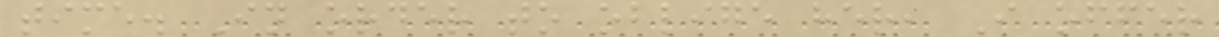time. In order to oblige her, I offer
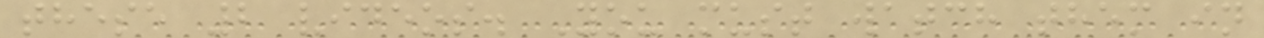these 2 videos. You must watch them in
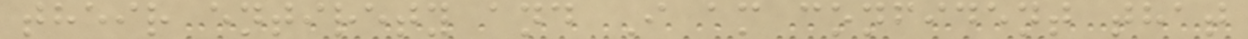their entirety and I am confident that
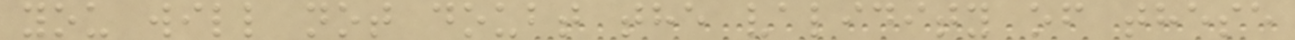you will not doubt the validity of these
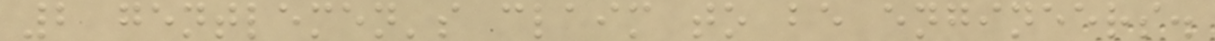2 gentlemen's claim to be engineers.
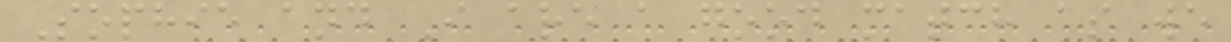Sophie and I are a good match as we
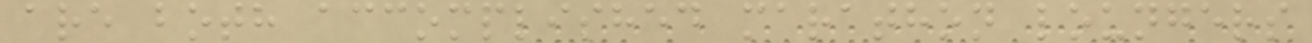are both accomplished marathon loungers
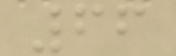66
